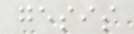gesis
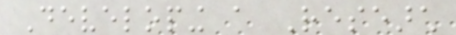Developing a Research
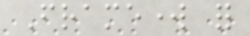Framework for
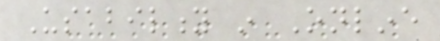Usability in Online
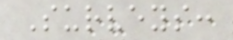Surveys:
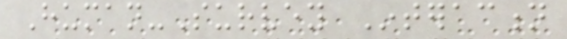Human-Survey Interaction
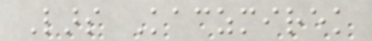Lars Kaczmirek
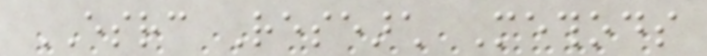ESRC Research Methods
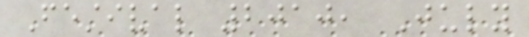Festival 2010, July
